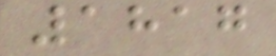1817
